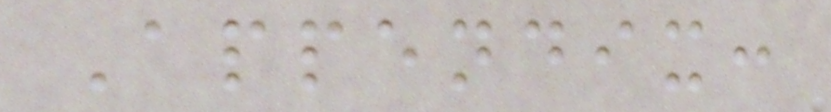Appendix:
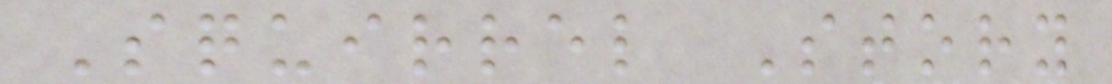Squirrel Story
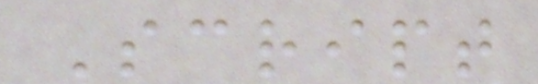Script
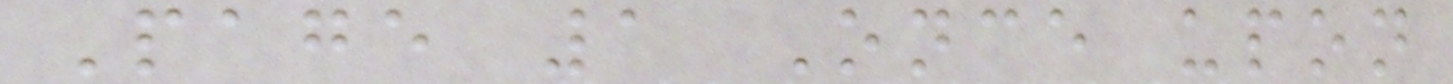Page 1 Once upon
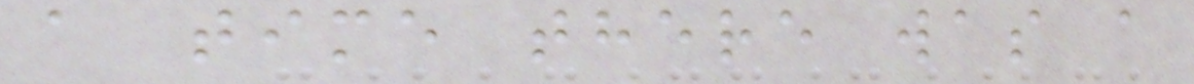a time there was a
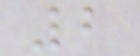2
